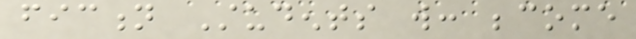fiction Students will: become
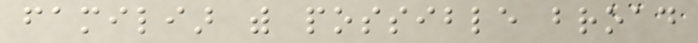familiar with possible broad
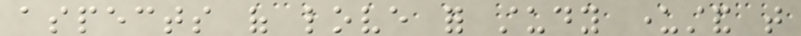aspects of love for study understand that
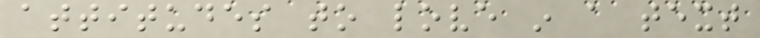attitudes to love in a text
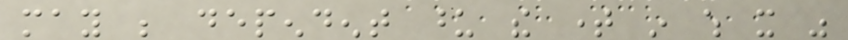may be dependent upon the time in which it was
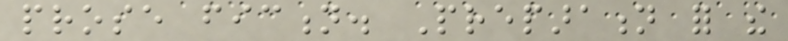prose fiction. Preparation for the
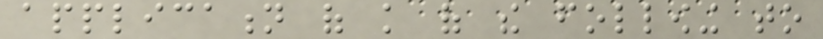application of knowledge of the following to
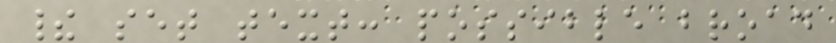their set text: possible broad
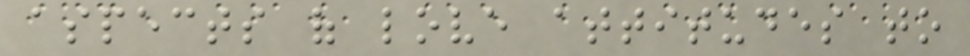aspects of love attitudes to
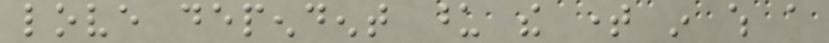love dependent upon the time in which a
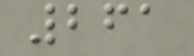261
